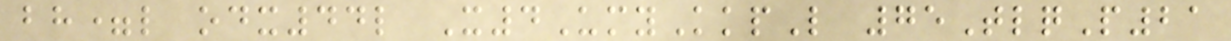bh=l odx44l X4UmyKkpL 75TlqP21
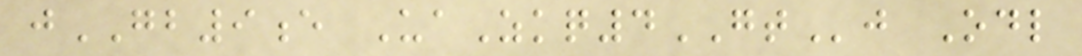jGB9e UaZkq4GTj Odl
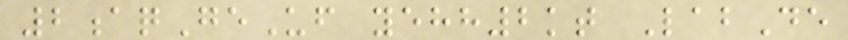2aqGeUf yehh2kt LabDe
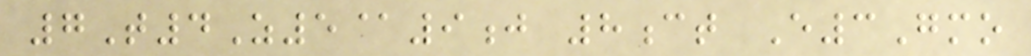7T4Z5@9j 8ct E3Gmo
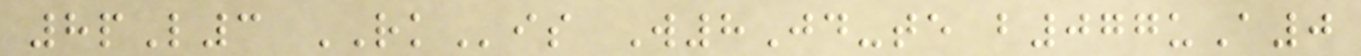8pL3 RKis W8Jd-te b077uA0
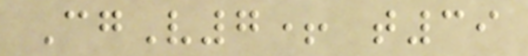CgV7+ t39
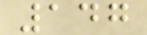147
